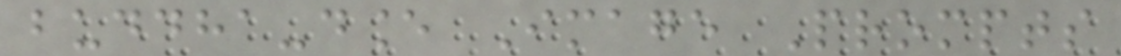buddha-dance Image Prompts
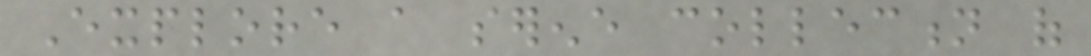Explore a serene collection of
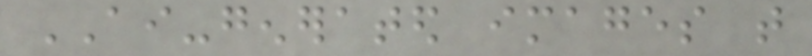AI-generated images that
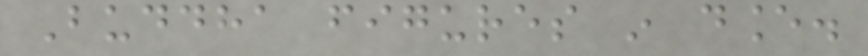Buddha figures in dance.
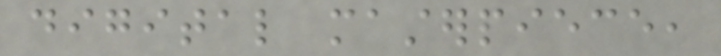digital masterpiece,
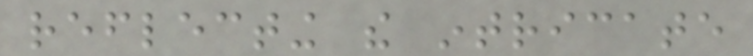reflecting the intricate
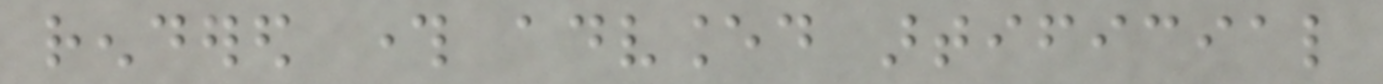rendered through advanced artificial
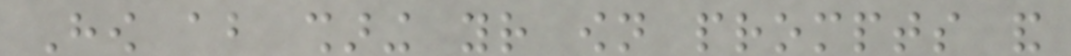How about sharing your own prompts and
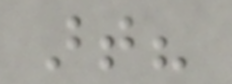art?
